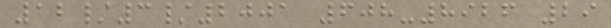12/3/2001 608-8926 29
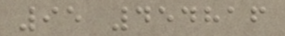95 454816
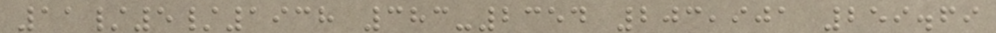11/5/1938 383-2354 203,901 259.69
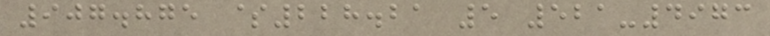907.875 $228.21 5 521-4973
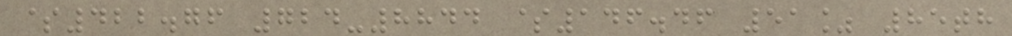$422.76 724-8844 $146.46 51% 85th
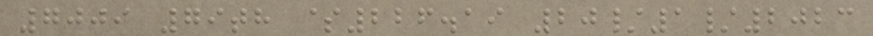7009 79th $226.19 20/1/2023
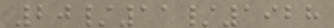20/11/1928
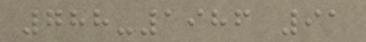788-1986 91
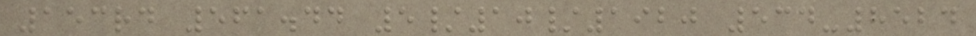153rd 561.44 5/10/1920 534-8524
